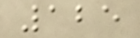125
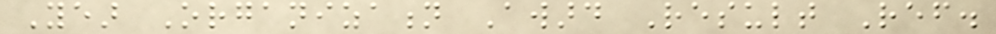Year Organization Award Result Ref.
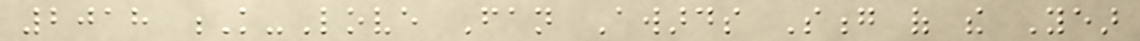2018 K-Love Fan Awards Song of the Year
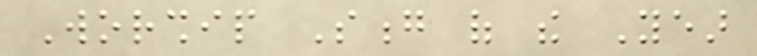Worship Song of the Year
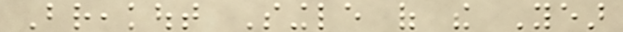Breakout Single of the Year
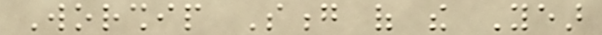Worship Song of the Year
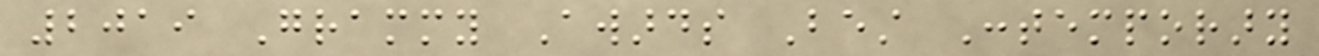2019 Grammy Awards Best Contemporary
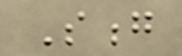Song
